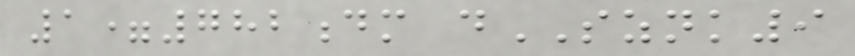1=782dm dSZNK9
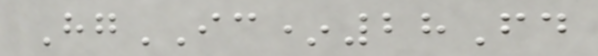HgIC*28Fd
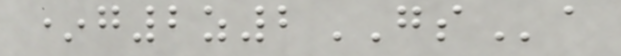*g2z2GSa
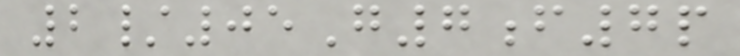2/05G7f7p
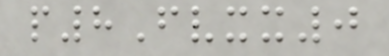p8Fvxx0
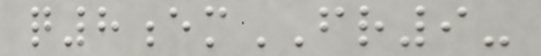q8emFR9-
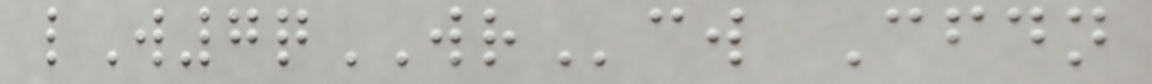lW7qWRcw Cfdn
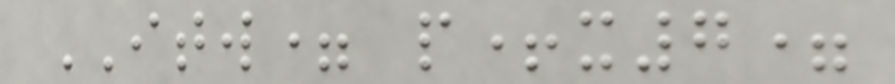ITW= p+x7=
